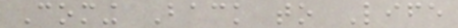Coming Back to Life
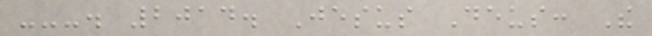---. 2014. Jesus Deus: The
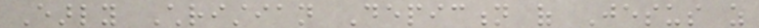Early Christian Depiction of Jesus as
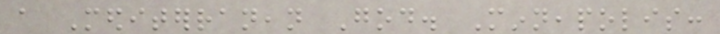a Mediterranean God. Minneapolis:
